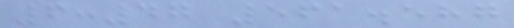6:47 561.587
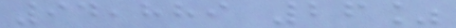94,889 26%
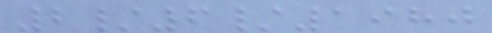2/6/1980
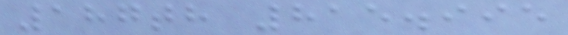187th 815.995
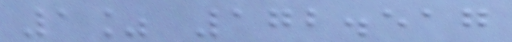1% 172.517
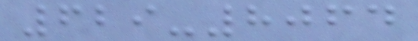629-8064
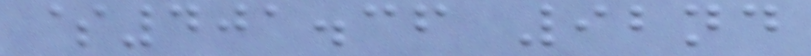$401.36 92nd
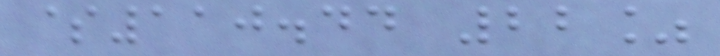$110.44 22%
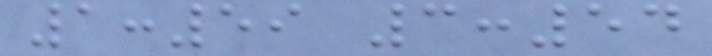1:59 3:54
